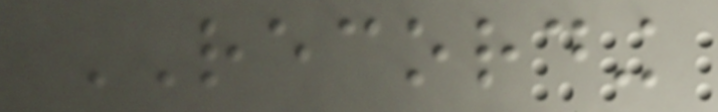RECORDING
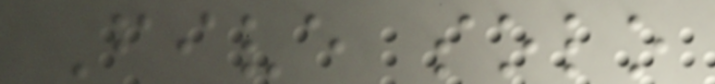Five solo
